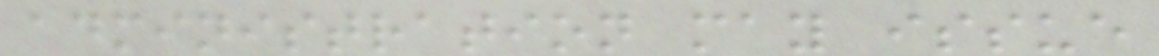administration may issue
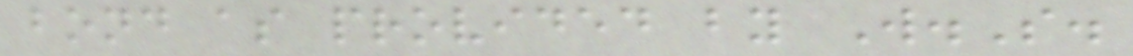bond as provided by W.S.
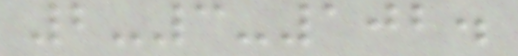2-3-102.
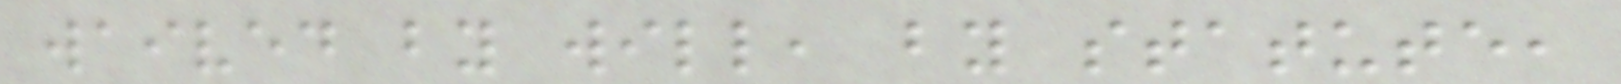waived by will, by statute,
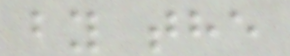by the
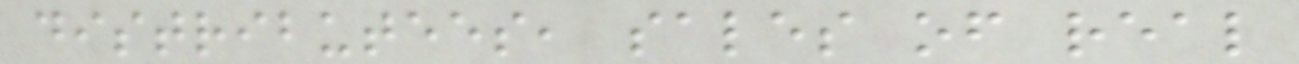distributees, sales of real
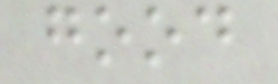good
